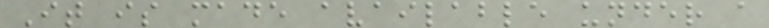It is made available under a
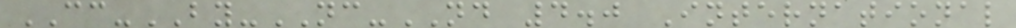CC-BY-NC-ND 4.0 International
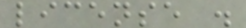license .
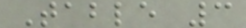Table 3
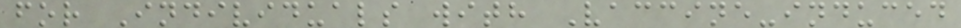for Individuals with Vaccine-induced
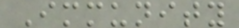Immunity
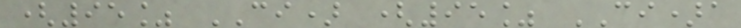(95% CI) (95% CI)a
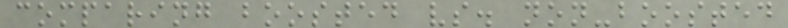comparing boosted vs. non-boosted
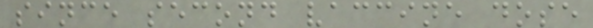since second vaccine dose
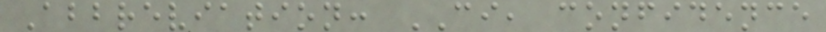Abbreviation: CI, confidence
